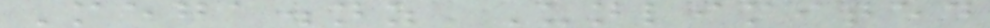Mega.nz Unlimited
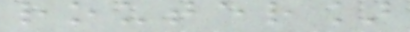router]
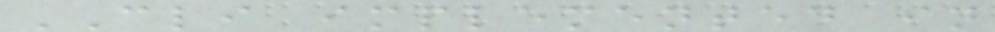CLI implemented in
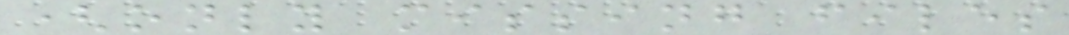(only missing files
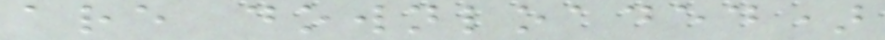are downloaded)
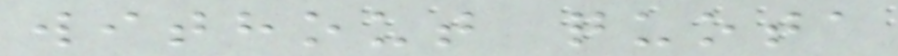without quota
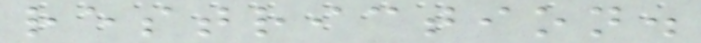restriction.
